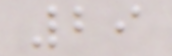29
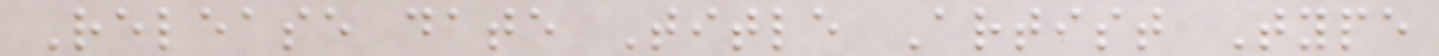Release date Title Artist Type
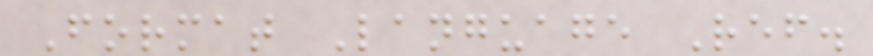Format Language Ref.
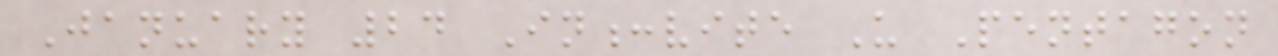January 24 In:vite U Pentagon
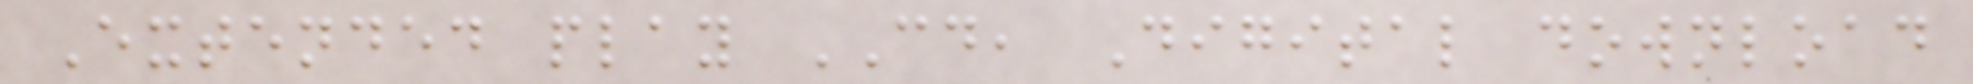Extended play CD, Digital download
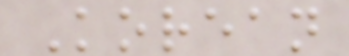Korean
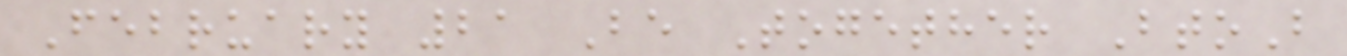February 21 Be Together BtoB
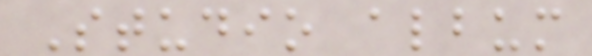Studio album
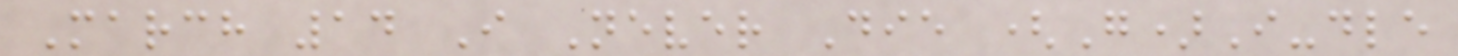March 14 I Never Die (G)I-dle
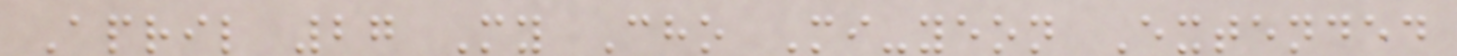April 27 My Cho Mi-yeon Extended
